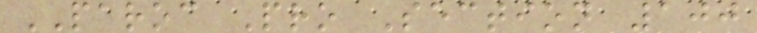PAROC Pro Section 100
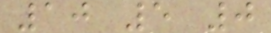10 5 0
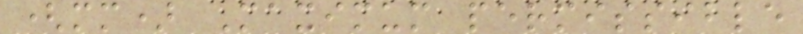(mm) Maximum permissible
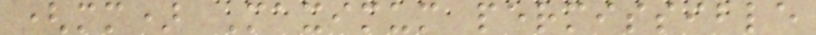(mm) Maximum permissible
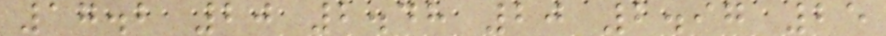17.2 20 2.48 20 2.97 25
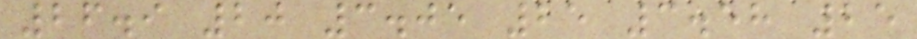26.9 20 3.05 25 3.58 25
